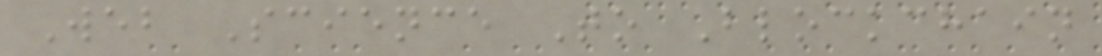Web Science To Blockchain
